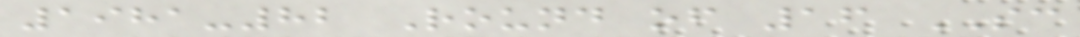1981-82 Round of 16 SC
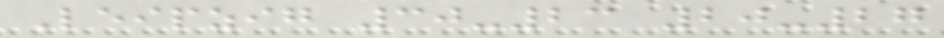Leipzig 30-23 20-27
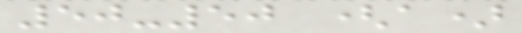50-50 (a)
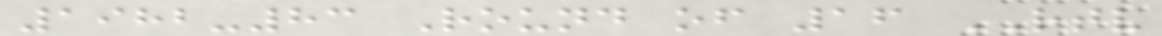1982-83 Round of 16 RTV
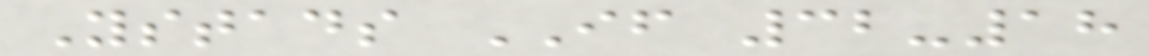Ystads IF 32-18
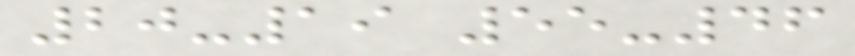20-19 55-46
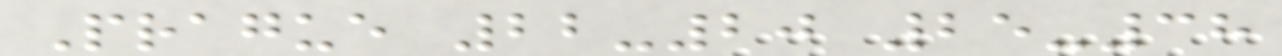Prague 22-20 25-38
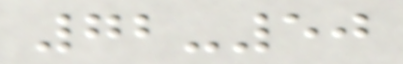72-50
